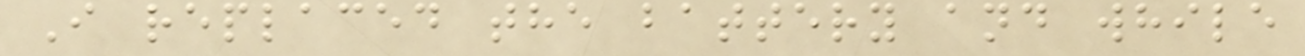I replaced the battery and while
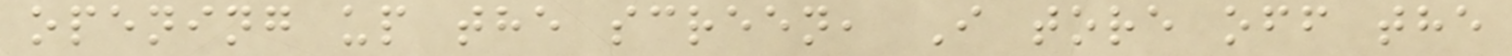opening up the screen, I tore off the
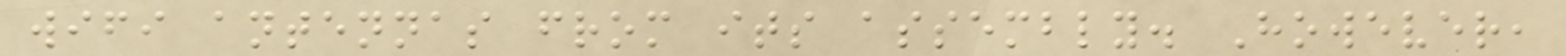wifi antennas from its assembly. However,
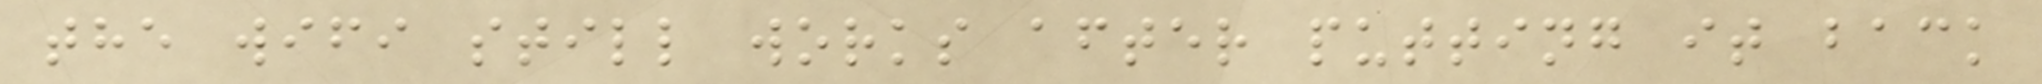the wifi still works after putting it back
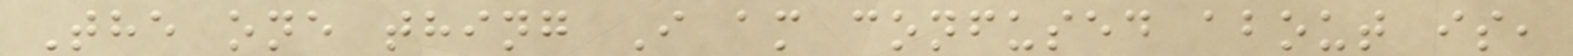The one thing I am confused about is,
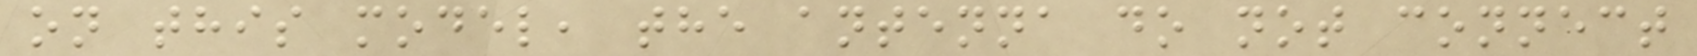on this model, the antenna do not connect
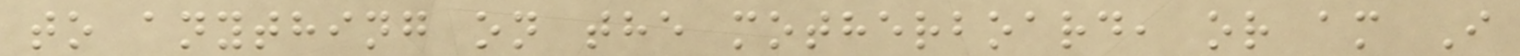to anything on the motherboard, or am I
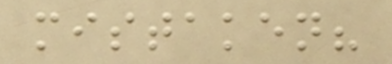mistaken?
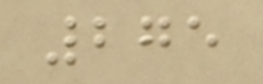275
